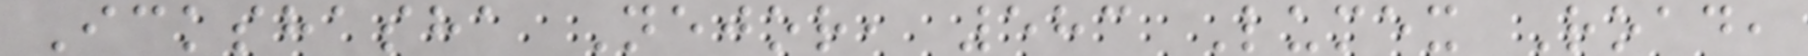Ickshasha Nejor, 583 Lumex Road,
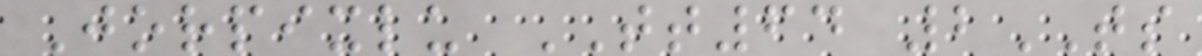Jorpixlu TT64 2TS
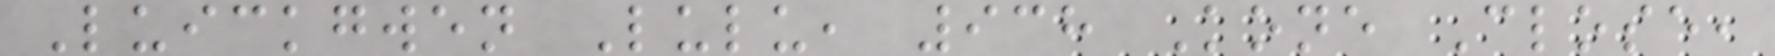Luickgwen Lulu, 938 Kone Close,
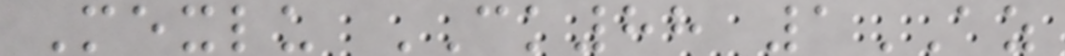Mexlu CK88 1AZ
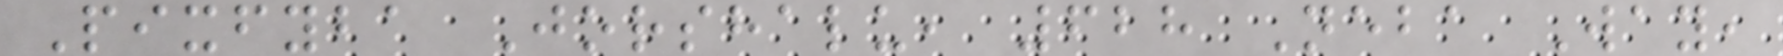Pixfyba Jorshalu, 628 Neba Way,
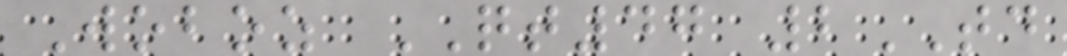Woboz QT47 2TD
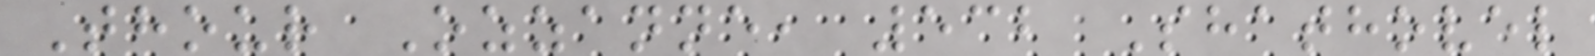Thour Ozzanne, 532 Shathovel
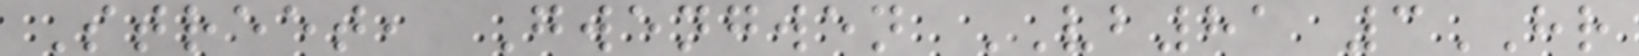Street, Gwengwen VB81 3HR
